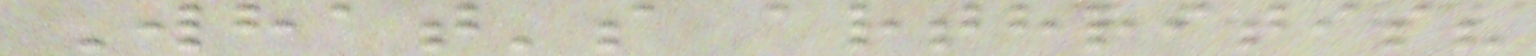What's arthritis?
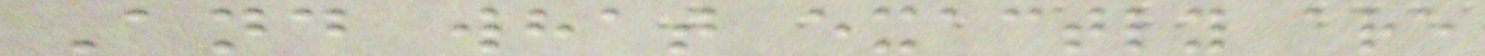And what exactly are
